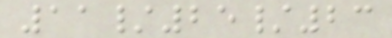11/25/23
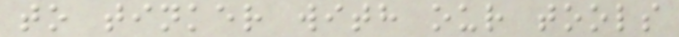to tinker with our tools
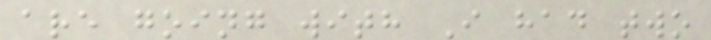are going with I had two
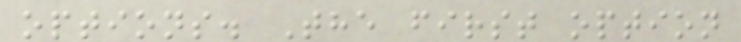options. The first option
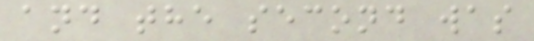and the second was
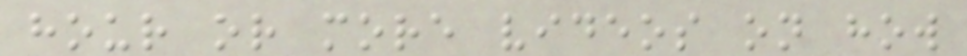hour or more videos on how
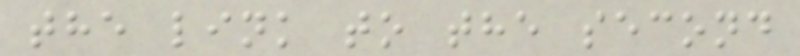the link to the second
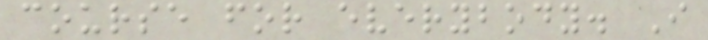course for everybody. I
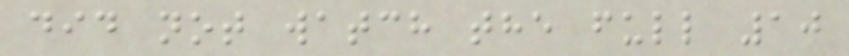did not watch the full 10
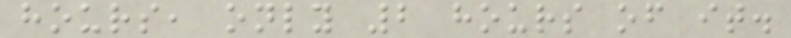hours, only 2 hours of it.
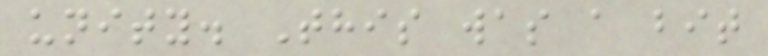unity. This was a bit
